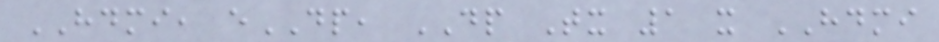HDMI, eDP, DP Tx 1 x HDMI
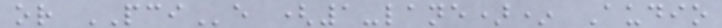or PCIe (1-lane)* Audio
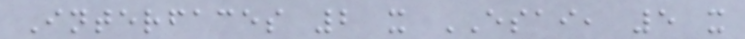Interfaces 2 x ESAI, 5 x
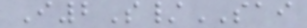I2S/SAI
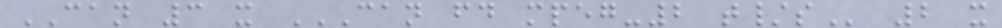CAN 3 x CAN FD MPEG-2 T/S 2 x
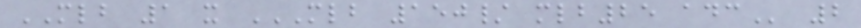MLB 1 x MLB 150/ MLB25 ADC 2
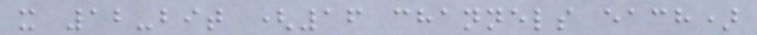x 12-bit (16 channels each)
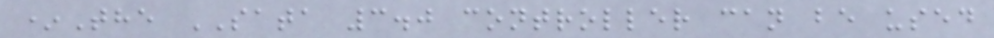*The SATA 3.0 controller can be used
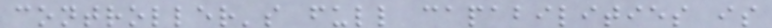controller's full capabilities is
